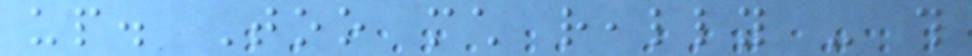up. Too much really - this
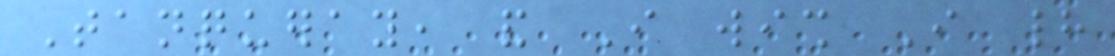Tanqueray, and I wish I had
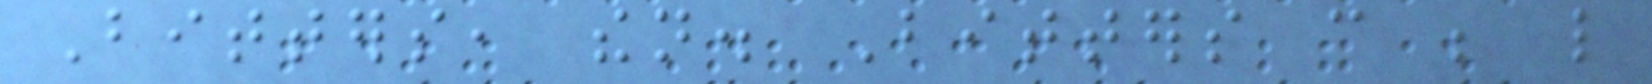Bitters, then. Bitters can be like
